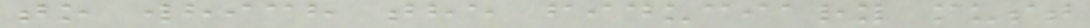to which the fiduciary must
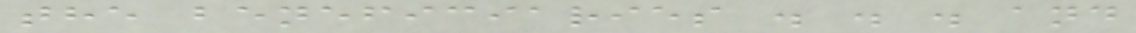the beneficiaries . . . and
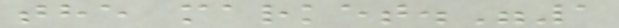the market."1
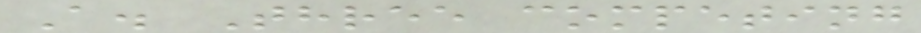A. Three competing
